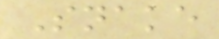Snake
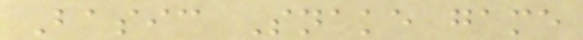Basic Snake game
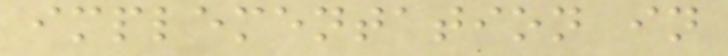implementation in
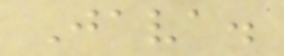Java.
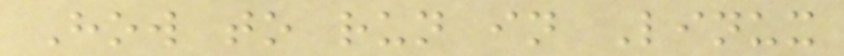How to run in Linux
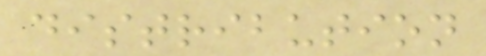distribution
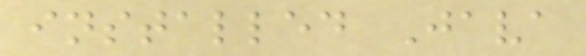installed Java
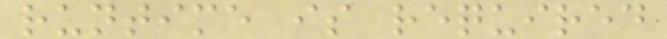runtime is required
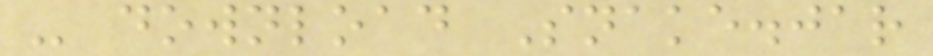- download Snake.jar
